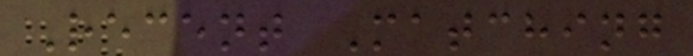Recent Matching
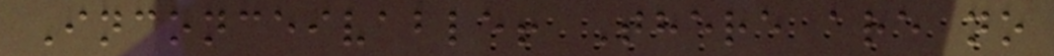Inconceivable! There are no
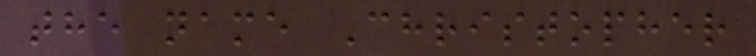the name Christopher
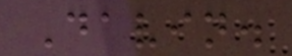Davin.
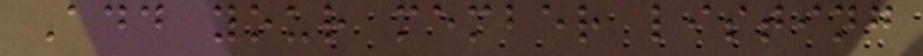Add your member listing
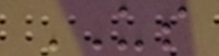US
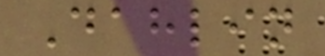Dahlin
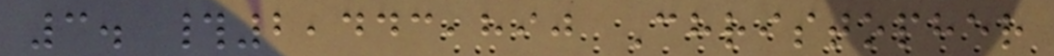3. #2,443,890 Christopher
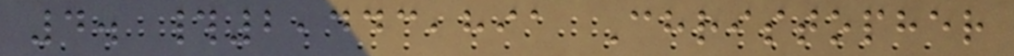4. #2,443,891 Christopher
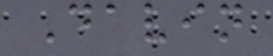Davin
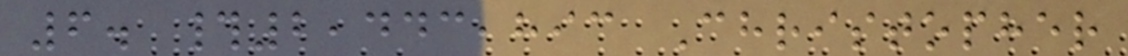6. #2,443,893 Christopher
